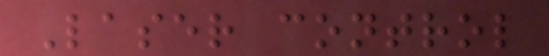Laser control
